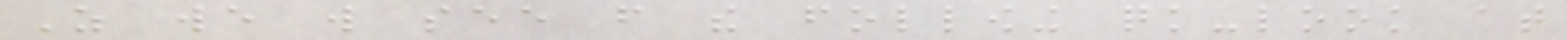As we will see from the following quick-look at
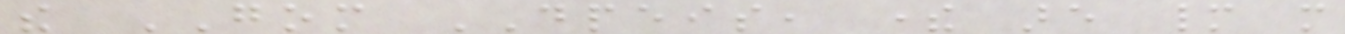the GOM DPEIS, there are many more
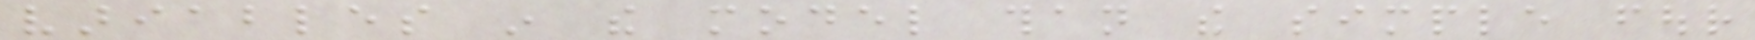variables in the model than the simple four
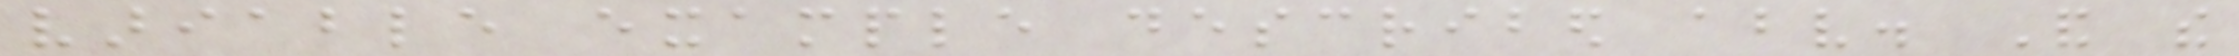variable example described above. And the
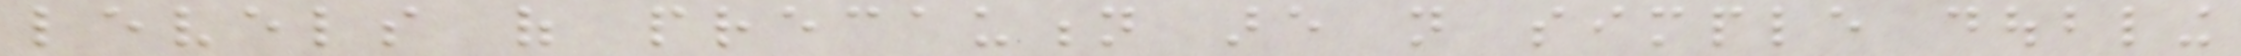levels of precaution are not simple doubling
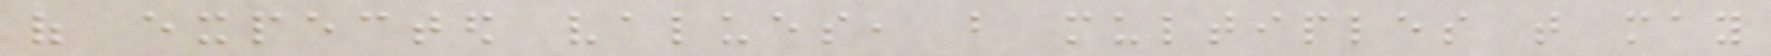of expected values, but multiples that may
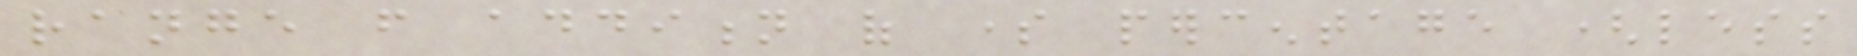range from addition of some percentage (less
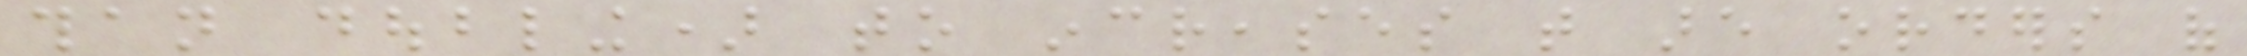than doubling) to increases that are orders of
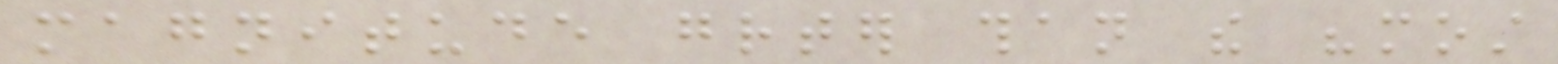magnitude greater than the "most
